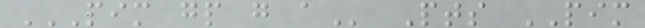PIM GP G A Pts PIM
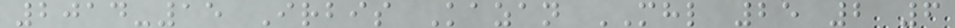2014-15 Irbis Kazan MHL 25 2 6
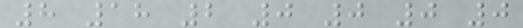8 18 2 0 0 0 0
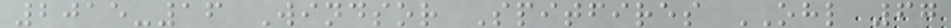2015-16 Windsor Spitfires OHL 67
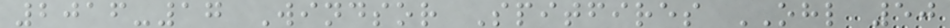2016-17 Windsor Spitfires OHL 50
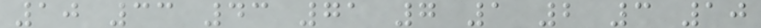10 33 43 71 7 1 2 3 10
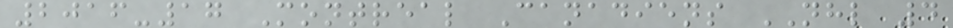2016-17 Montreal Canadiens NHL 4
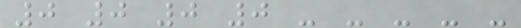0 0 0 0 - - - - -
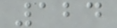124
